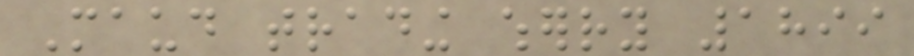Maud trading wherry 1899
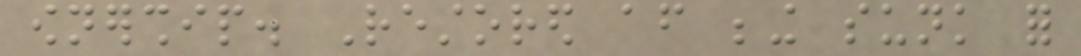ownership. Restored after being sunk for
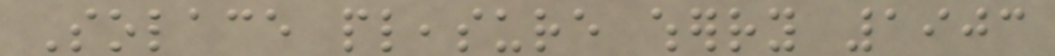Solace pleasure wherry 1903
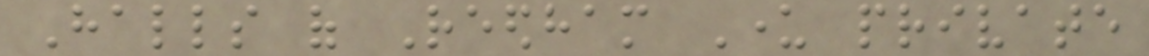Halls of Reedham Under private
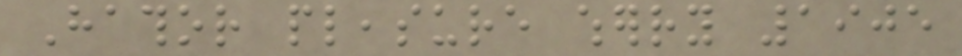Hathor pleasure wherry 1905
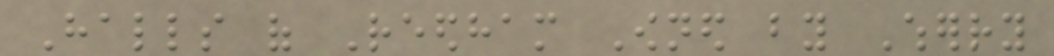Halls of Reedham Owned by Wherry
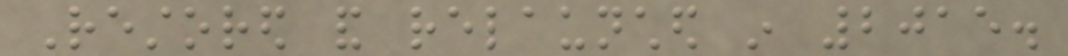Restored and relaunched in 2015.
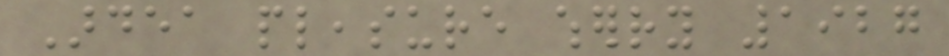Ardea pleasure wherry 1927
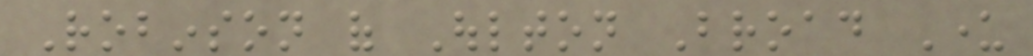Robinson of Oulton Broad Under
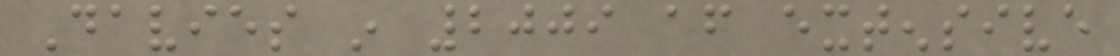Davies in 2009 after extensive
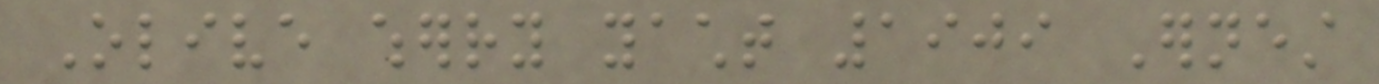Olive wherry yacht 1909 Ernest
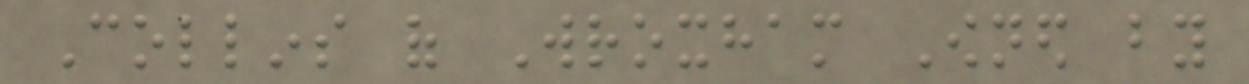Collins of Wroxham Owned by
